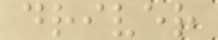driver
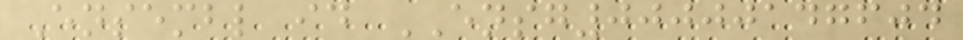Ensembl id ENSG00000147604
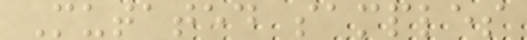Mutated samples
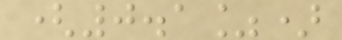(0.1%)
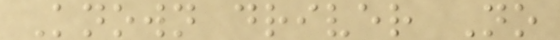Known driver No
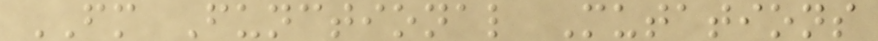FM Functional Mutations
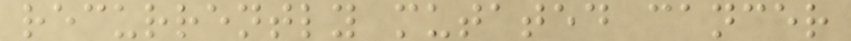recurrently mutated cancer
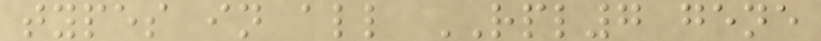types in all RPL7 gene
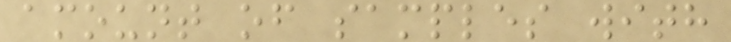amount of samples with
